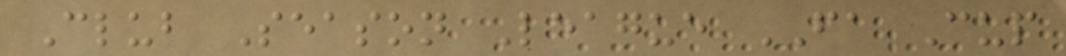Club Season League FA Cup
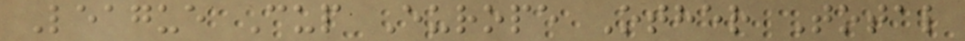League Cup Europe Other Total
